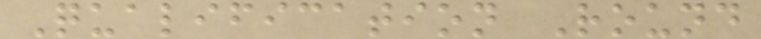Qualification Round
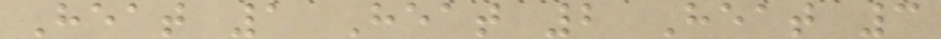Heat 1 Heat 2 Heat 3
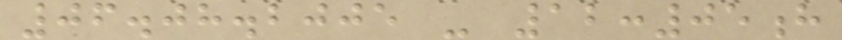06.08.2005 - 12:05h
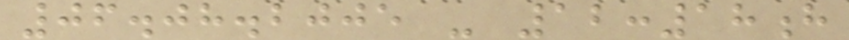06.08.2005 - 12:18h
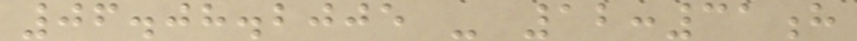06.08.2005 - 12:31h
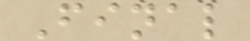Final
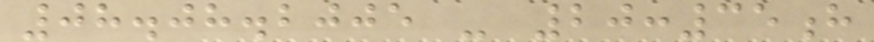08.08.2005 - 20:35h
